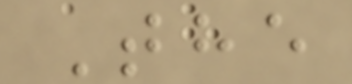The
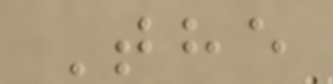The
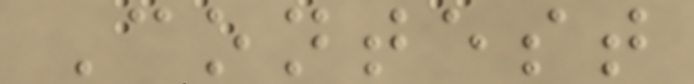Contest
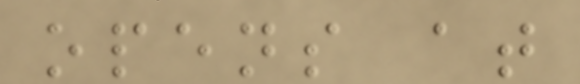opens at
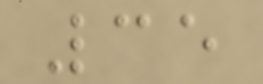35
